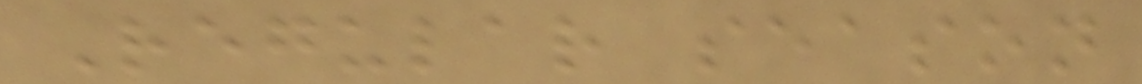Regular season
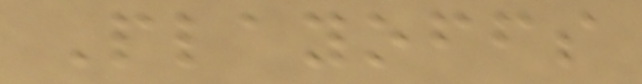Playoffs
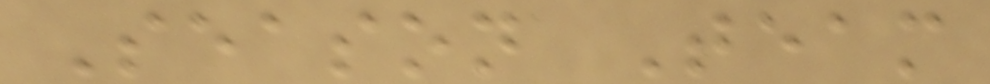Season Team
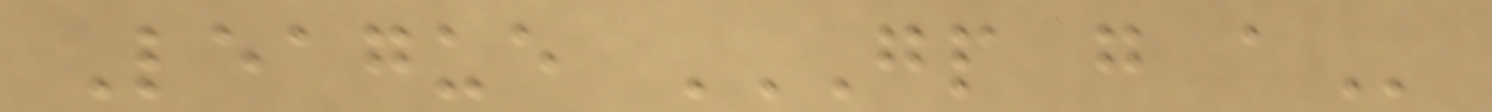League GP G A
